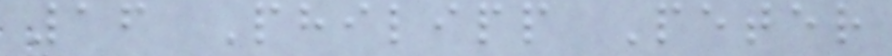16 Philipp Peter
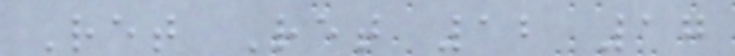Ret Ret 12 17
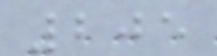205
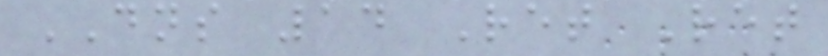DNS 14 Ret Ret
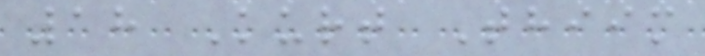18 Kurt Thiim
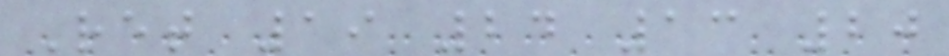Ret 19 24 13 20
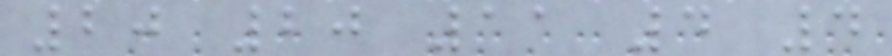20 20 11 4 4
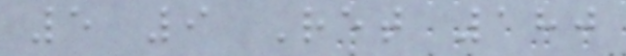5 9 Ret 180
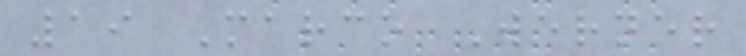19 Marco Werner
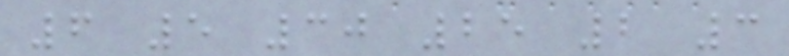6 5 30 25 2 3
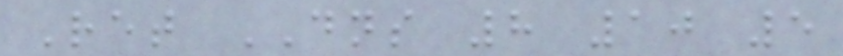Ret DNS 8 10 5
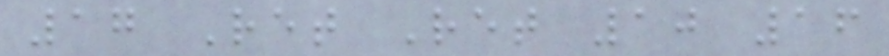17 Ret Ret 10 16
